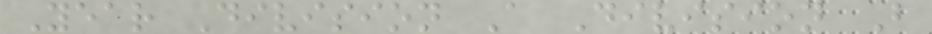Year Division A Division B
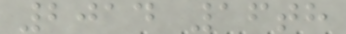2014 16th
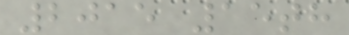2015 15th
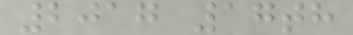2017 17th
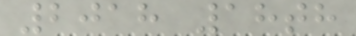2018 18th
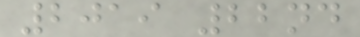2019 22nd
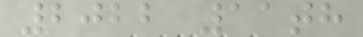2022 11th
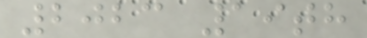2023 19th
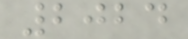2024
